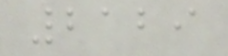2129
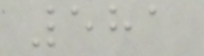581
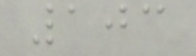103
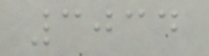3034
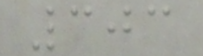303
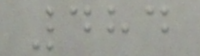484
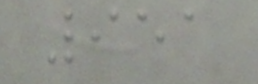951
